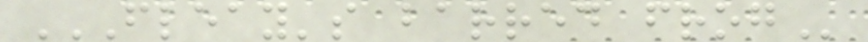FLEAY'S BARRED FROG
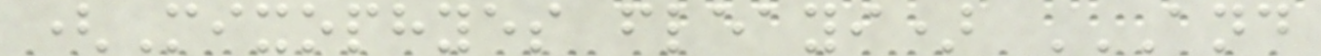(Mixophyes fleayi) AND
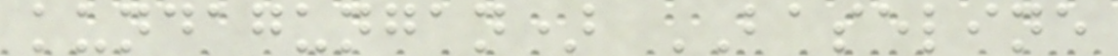kundagungan) BASELINE
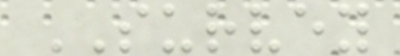SURVEY
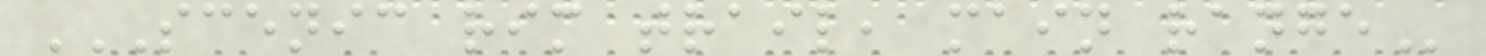SCENIC RIM TRAIL, MAIN RANGE
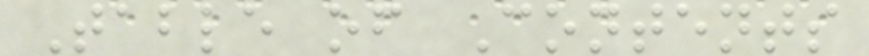Table of Contents
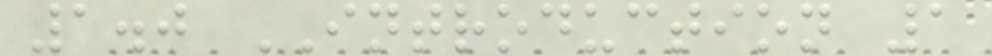1.0 INTRODUCTION 1
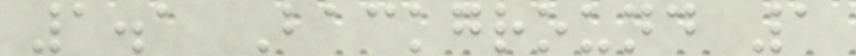1.1 Background 1
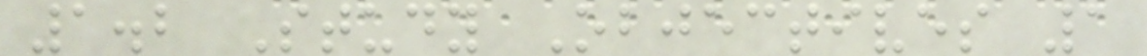1.2 Study Objectives 1
